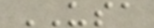USA
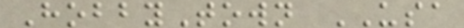HobbyTown USA
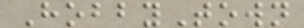HobbyTown
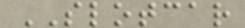SLOTCAR
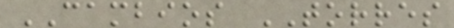CAMBIOS TORRES
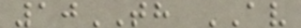10TH AV
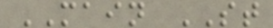MAIN ST
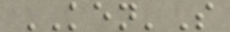KEN'S
